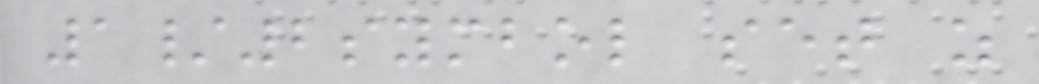1/2symbol set as
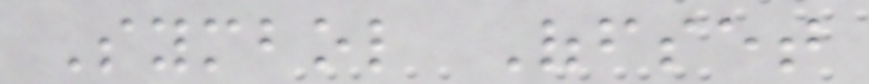Symbol Offset
